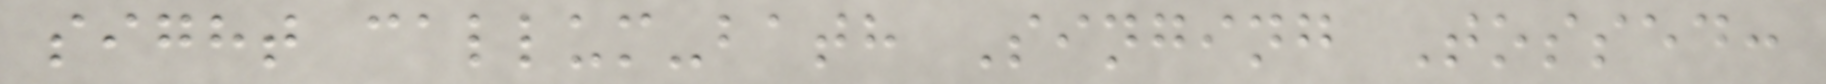sight callum-bath Singing Tossed:
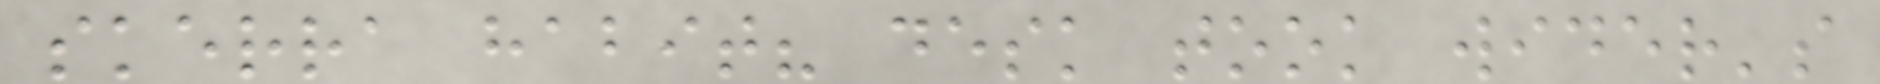skerra habit? desk took wider's
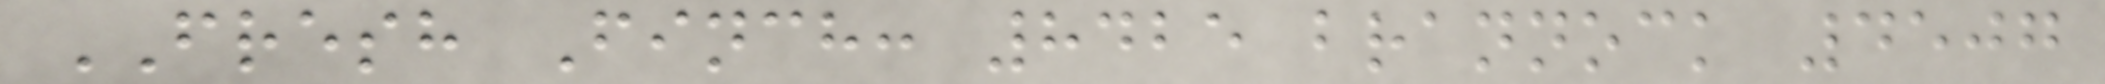FRESH Finch: 8425 brannock 4507
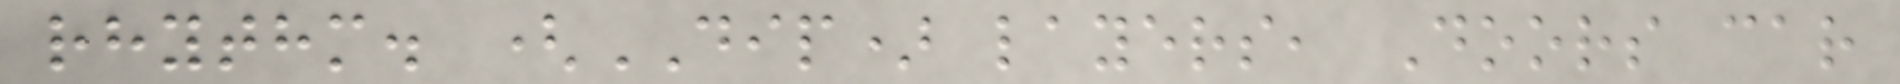rhythm. (DIP) layers, Doors car
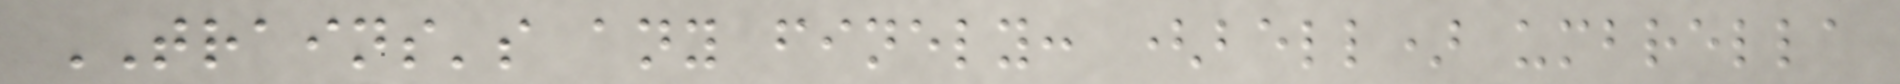TRAINS's any finely: (bell) umbrella
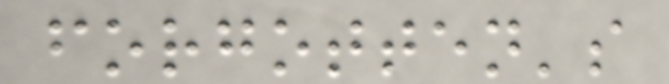forgotten's
